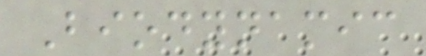Biodynamic
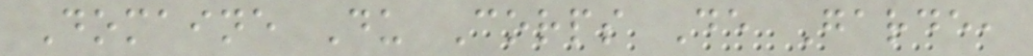Domaine Du Corps De Garde,
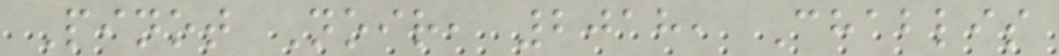Pinot Noir, 2018, Chablis
